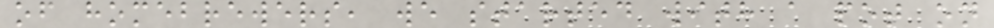of homebrewers, we started with a pot on
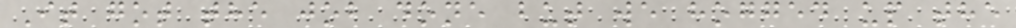It got the job done but we hogged up the
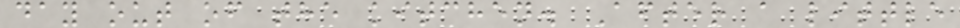day out of the kitchen. After a little
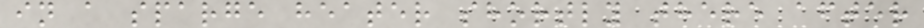in a sparge heater shortly there after
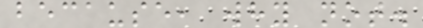because, why not.
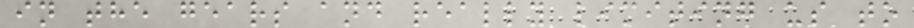in the gears and really limiting us to
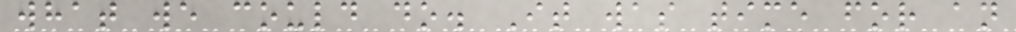what we could do. It was time for an
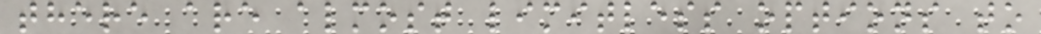there are almost limitless options to
